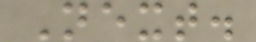Next.
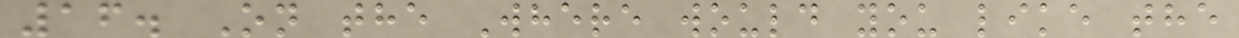16. On the Where would you like the
